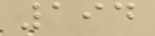194
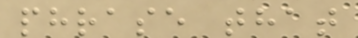phrase that
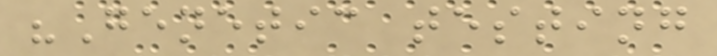"Genetic testing
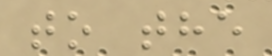to the
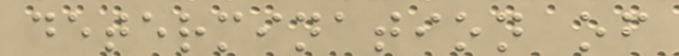determination of
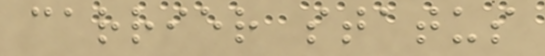carrier status
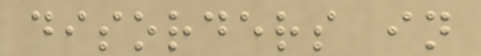disorders in
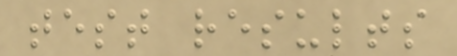test results
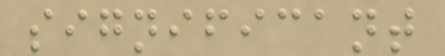significant
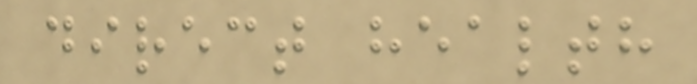direct health
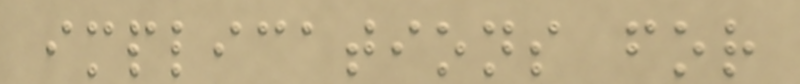implications for
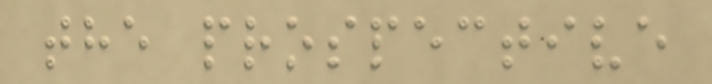the prospective
